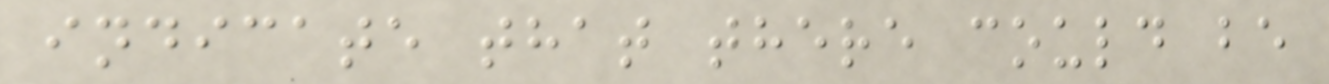indicate that there could be
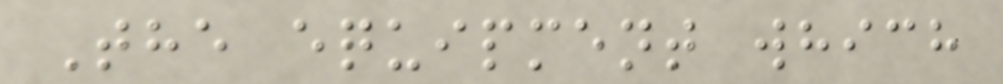The equipment which
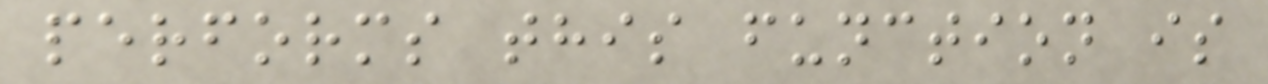performs this function is
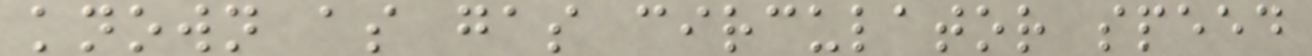known as gas circulator speed
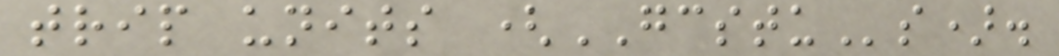trip units (GCSTUs).
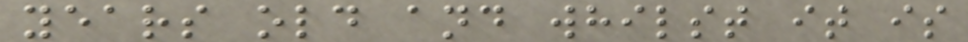years old and whilst it is
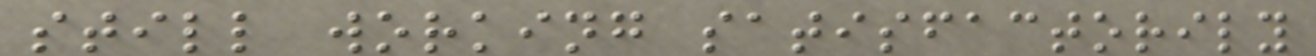still working satisfactorily
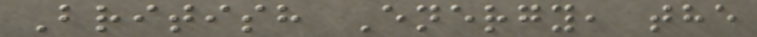British Energy, the
